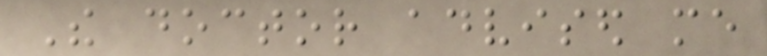The doctor advised me
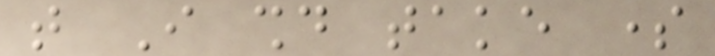that I should take some
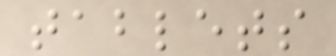tablets
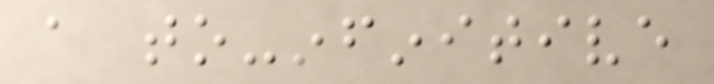a to-infinitive
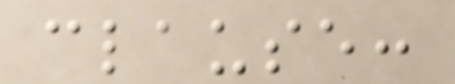clause:
